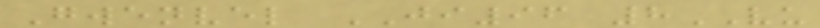Gwenvel JI96 8VU
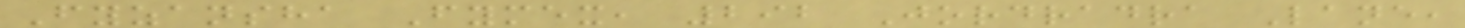Fyzansha Fymex, 292 Jordradra Lane,
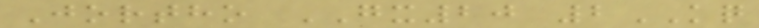Jortho GX20 2KQ
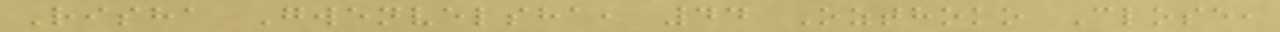Risha Gwenvelsha, 44 Ozthoko Close,
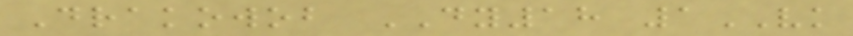Drakowob DY18 1VK
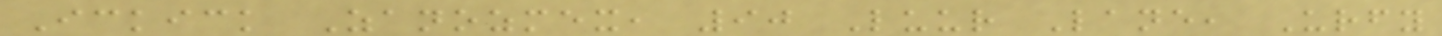Ickick Zanozmex, 90 Luur Lane, Urfy
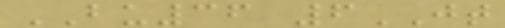BU36 6JT
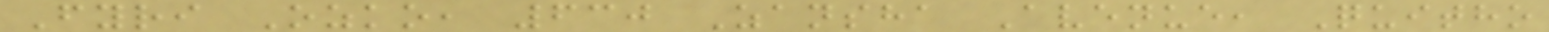Fyri Ozko, 630 Zansha Avenue, Quitho
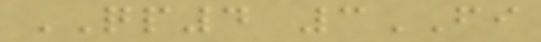QP4 3FI
